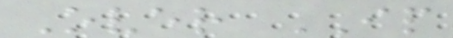Over IP
